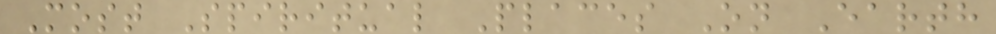Most Spiritual Places On Earth
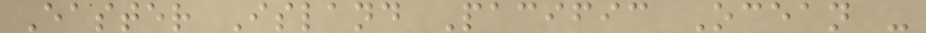Easter Island Pacific Ocean -
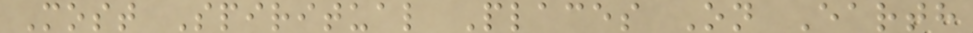Most Spiritual Places On Earth
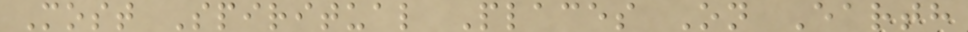Most Spiritual Places On Earth
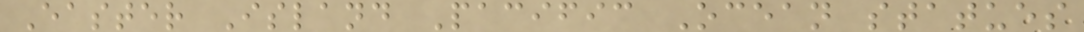Easter Island Pacific Ocean statues
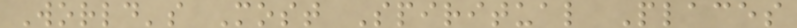World's Most Spiritual Places
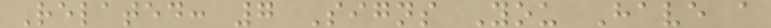Related: 7 Signs You Have a
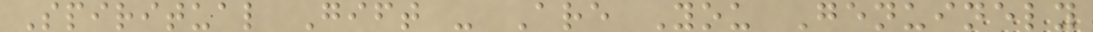Spiritual Gift - Are You Genuinely
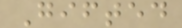Gifted
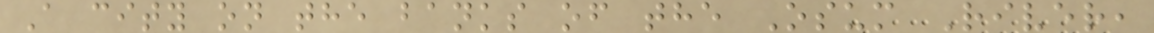A city on the banks of the Osum River,
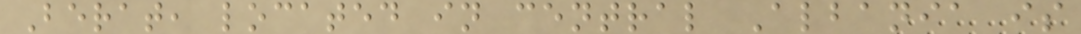Berat, located in central Albania is
